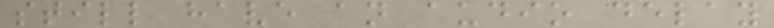still have an audio delay
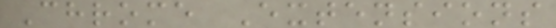Chrome Extensions
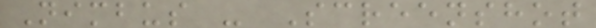Nimbus - Screenshot
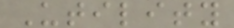Utility
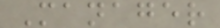Manager
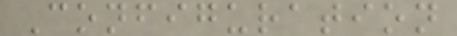Configuration
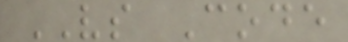VS Code
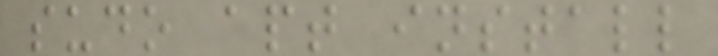sudo apt install
